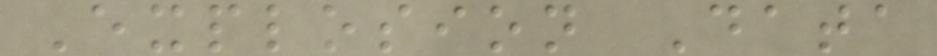Explosion Data
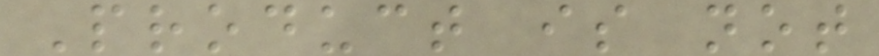Product is not
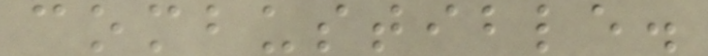combustible.
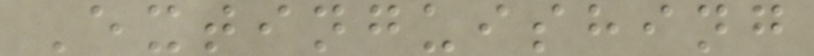Extinguishing
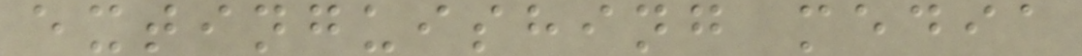extinguishing media
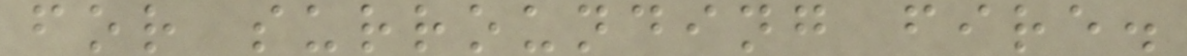for surrounding fire.
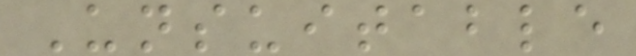Unsuitable
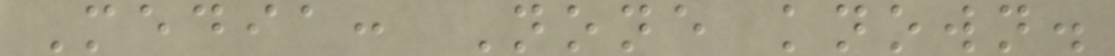Media: None known.
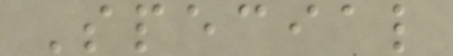Special
